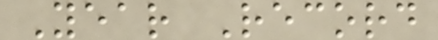Year Record
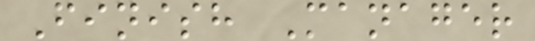Finish Manager
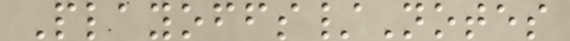Playoffs/Notes
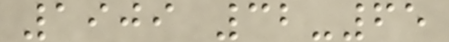1909 32-65
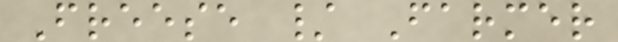Freese / Farmer
